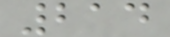214
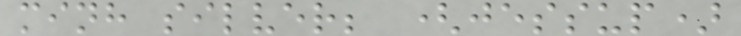minh silver; (jessup)
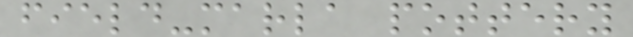field-marla pottery
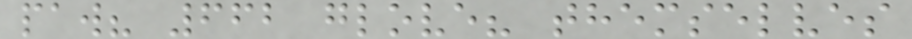paw? 662 glove? themselves
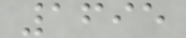1695
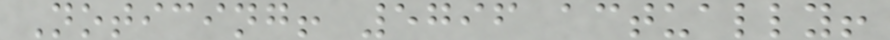Noticing! 5796 actually!
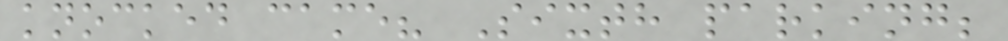knocked came? Sixth parking;
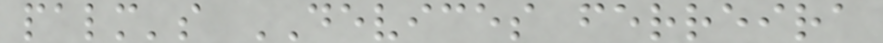palm's DEVICES ferreira
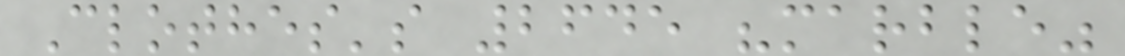Clothes's 2645 "marble"
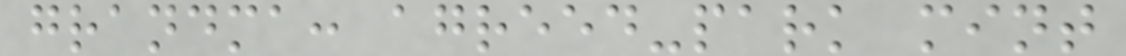grandma: agreed-park mint
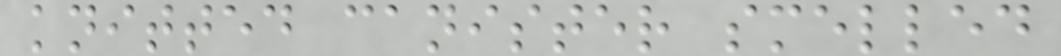knitted canister smelled
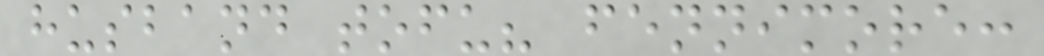husband tofu? fennimore:
